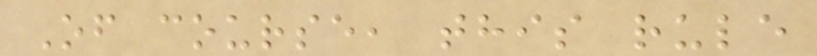Of course, this rule
